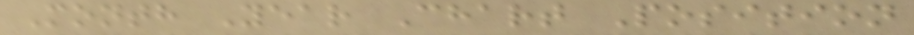Month Year Chart Position
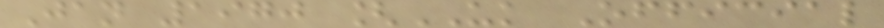Jan 1970 [UK Official
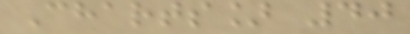Charts] 40
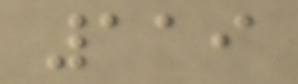119
